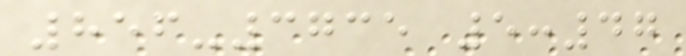856-3735 5:47
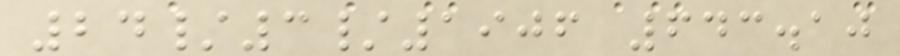24/3/1906 643.10
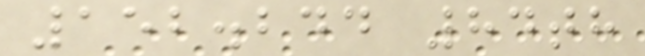152.244 84th
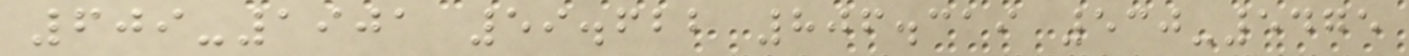609-1901 59.622 806.319 530-5475
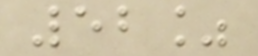52%
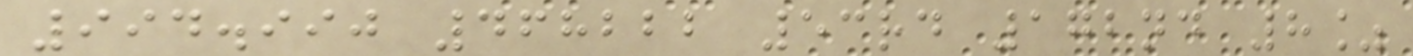994.990 468222 53rd 172nd 8%
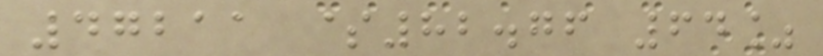47211 $82.76 64%
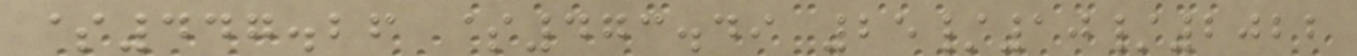$447.26 $473.49 25/10/2022
